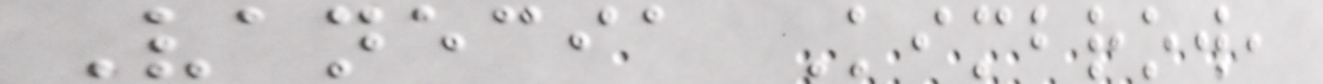Vanecia Kimbrow,
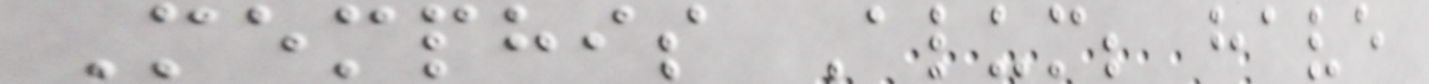Memphis Alum; have
